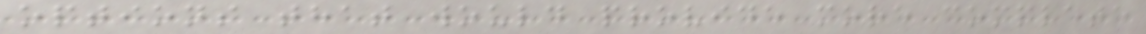options that would provide more complete
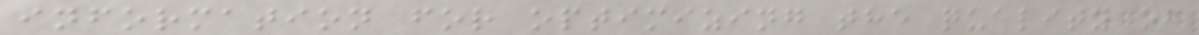information for optimizing the quality of
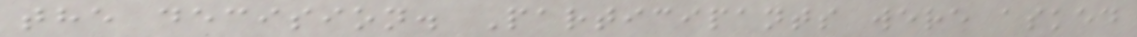the decision. Participants were asked
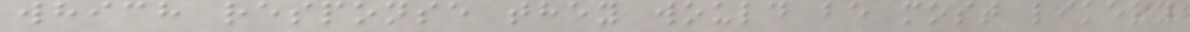which response they would be most likely
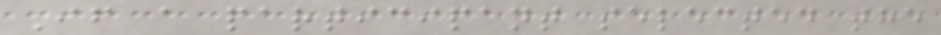If a participant selected the
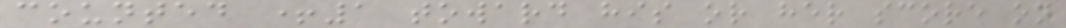counted +1 toward his or her score on
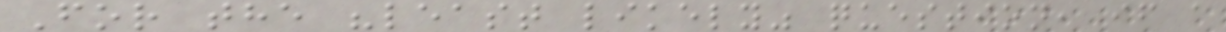For the "least likely" question, if a
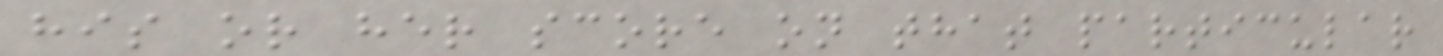his or her score on that particular
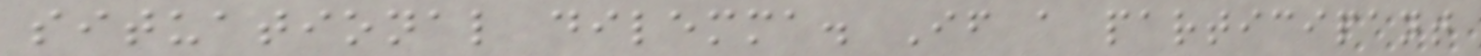situational dilemma. If a participant
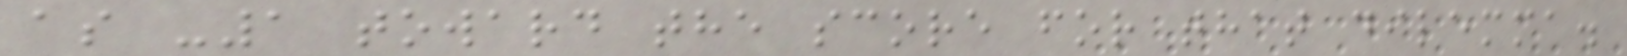as -1 toward the score for that dilemma.
